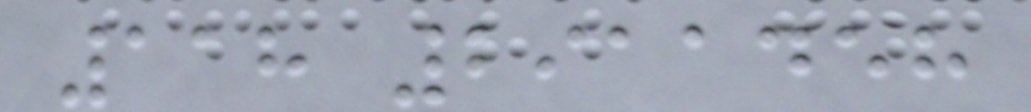118 2911458
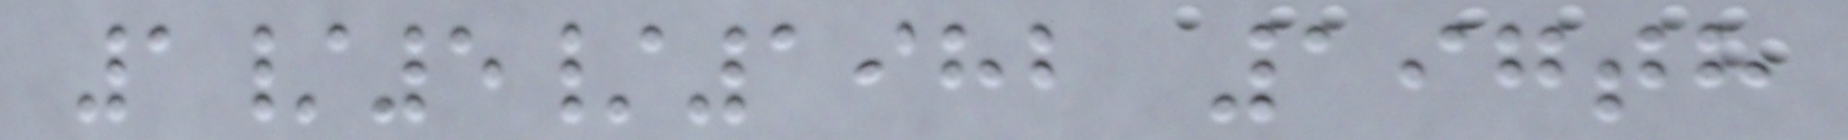1/5/1982 197th
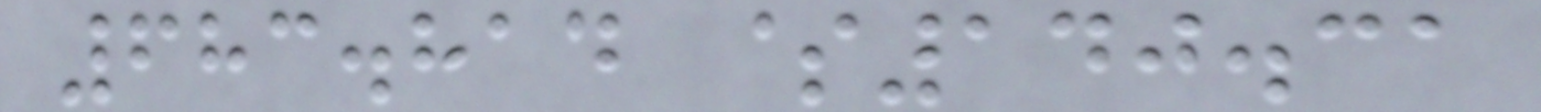683.814 $140.31
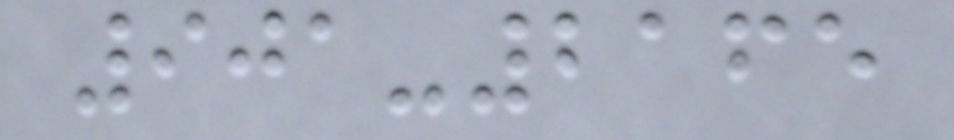901-2165
